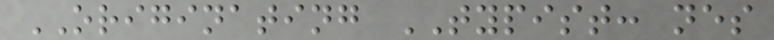ORIGINATING TYPIST: nes
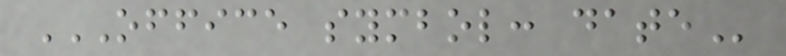OFFICE SYMBOL: DATE
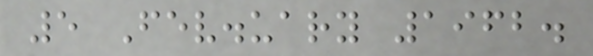5 Fev.uary 1962.
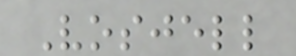Vosjell
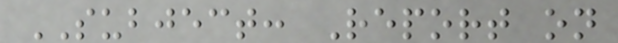SUBJECT: Report on
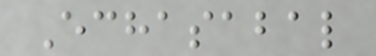Echasabal
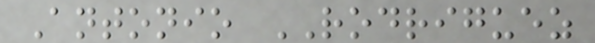Antonio RODRIGUEZ
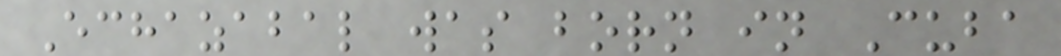Echazabal was born in Cuba
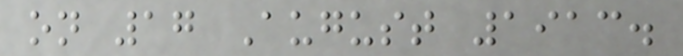on 17 August 1913.
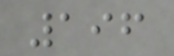196
